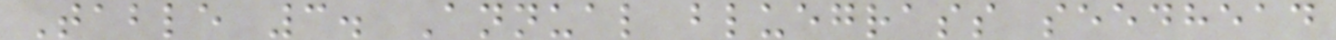Table 3. Annual bluegrass seedhead
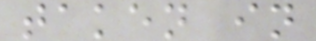taken in
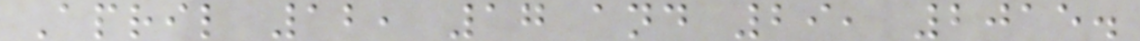April 12, 17 and 29, 2015.
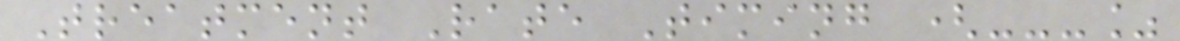Treatment Rate Timing (---%
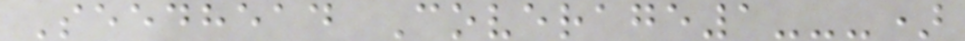Seedhead Coverage1---)
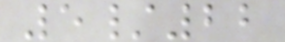5/22
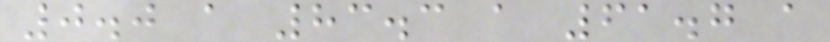0.0 a 83.3 a 61.7 a
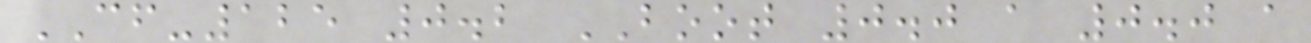CF-125 0.2 BOOT 0.0 a 0.0 a
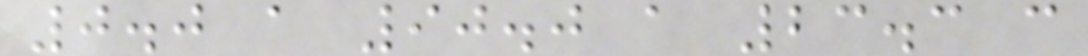0.0 a 90.0 a 23.3 c
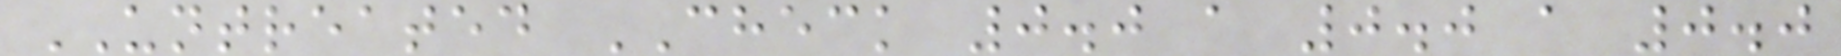UNTREATED CHECK 0.0 a 0.0 a 0.0
